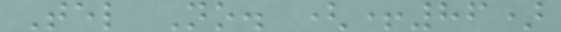Tel No. (+86)
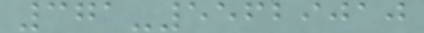371-55629010
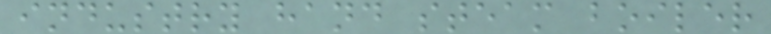industry hand steam boiler
